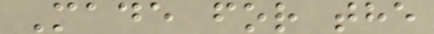Made for the
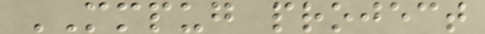MMPUG project
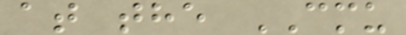at the CMU
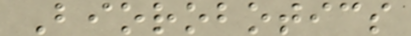Biorobotics
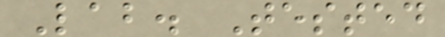Lab. Tested
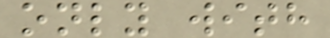only with
